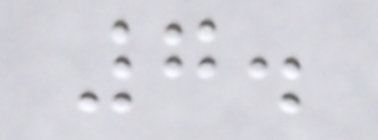7.
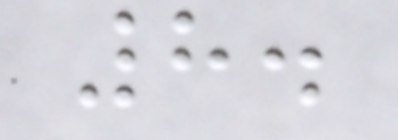8.
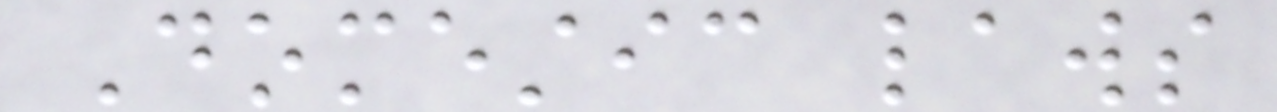Domestic laws
